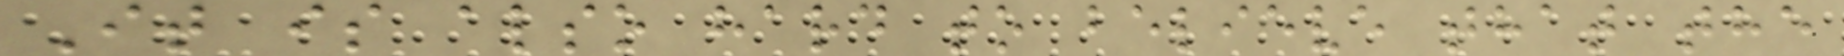It is also hard to believe that the
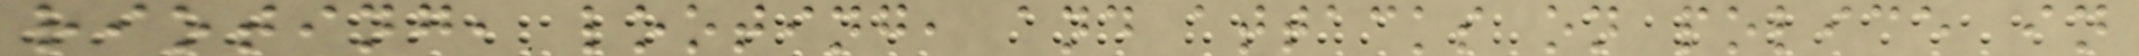rioting, looting, and attacks on police in
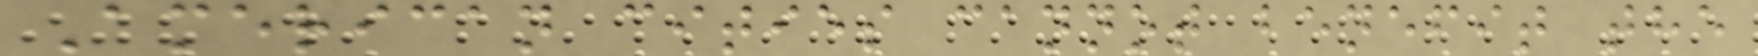American cities cannot benefit the
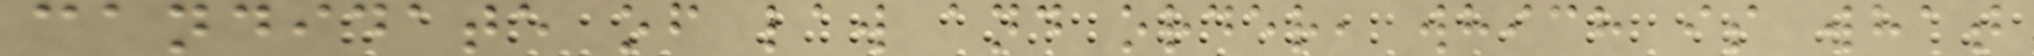candidate of law and order, which is what
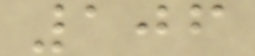106
